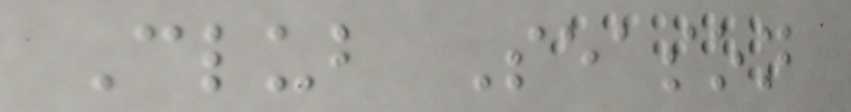Club Season
